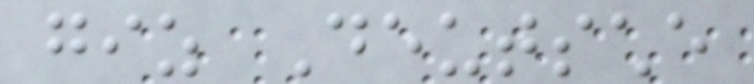giz Deutsche
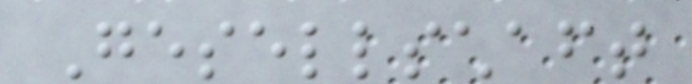Gesellschaft
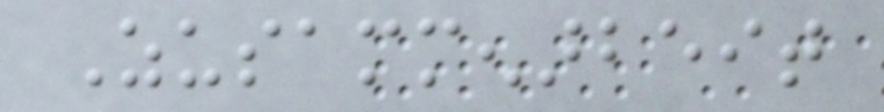Zusammenarbeit
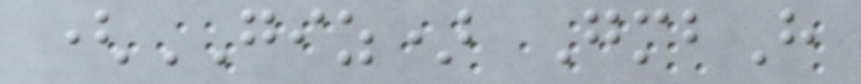(GIZ) GmbH
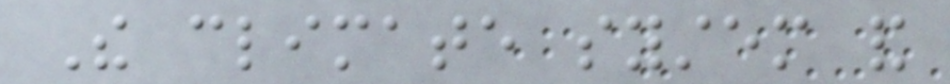The climate system and
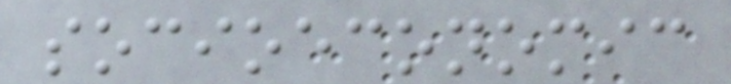socioeconomic
